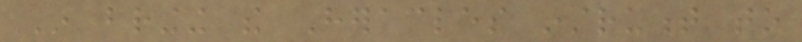In bringing the Heracles instrument to
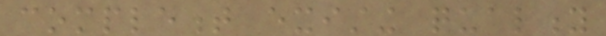complement existing quality
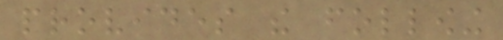provides the following
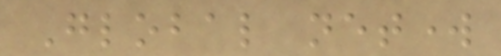Global network
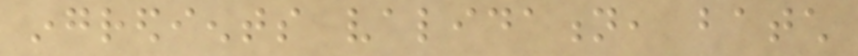ingredients validation, batch
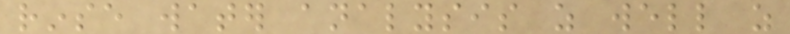rinse water analysis as well as
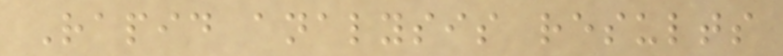Rapid analysis results
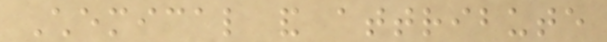Chemical and attribute
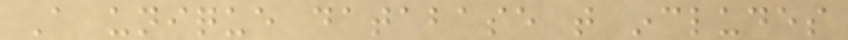A unique database that includes
